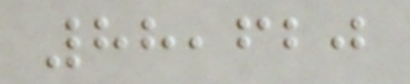88,620
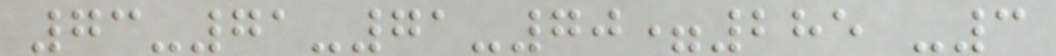73-71-71-70=285 -3
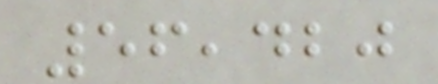56,420
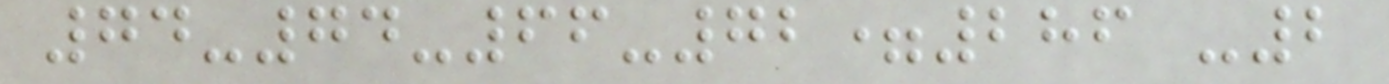74-74-66-72=286 -2
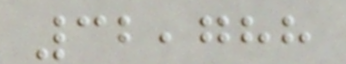32,788
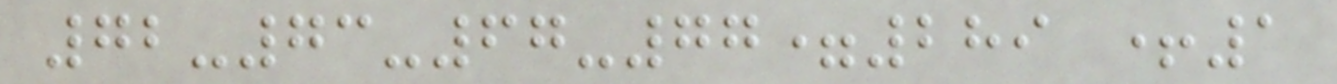72-73-67-77=289 +1
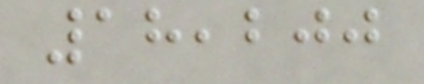18,200
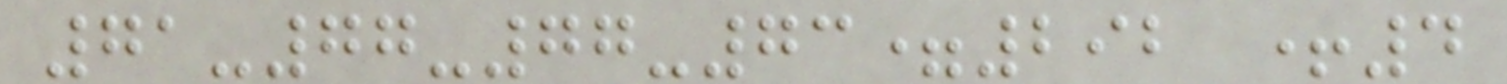71-77-77-73=292 +4
